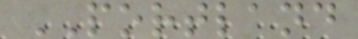PORTLAND
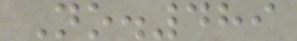No.489
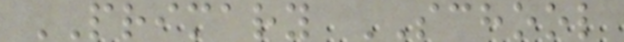PRIMARY SCHOOL
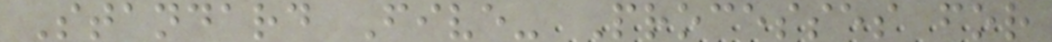Standard Five- Processes for
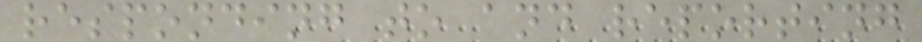responding to and reporting
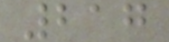217
